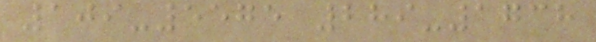109-5575 289-1738
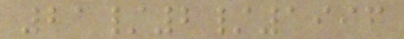21/2/1996
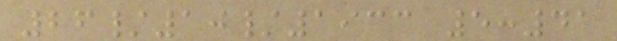26/10/1933 5:41
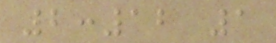2:12 1
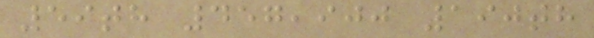59th 457,900 190th
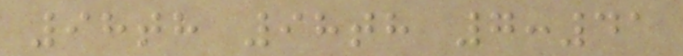98th 98th 7:41
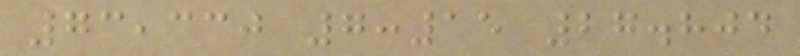73,330 7:15 27.804
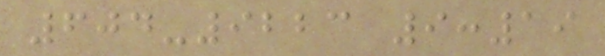604-9223 9:19
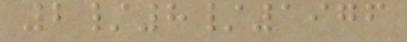2/8/1976
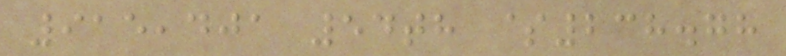915,401 54th $238.78
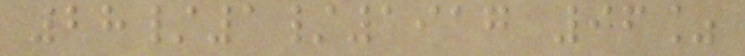28/1/1917 96%
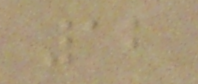12
